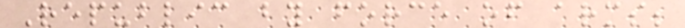Republic by force of arms;
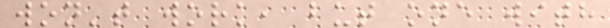won't work, but one with
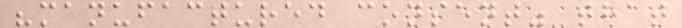"manufactured consent" that
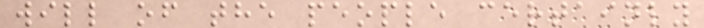will of the people certainly
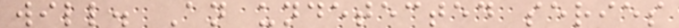will. An undetected series
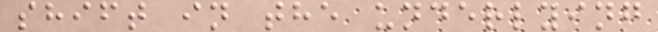shift in the underlying
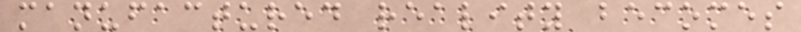manufactured reality becomes
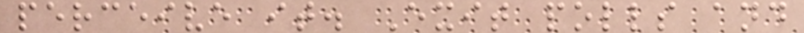perceive it. Exit polls and
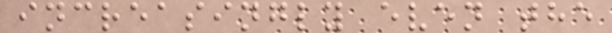increasingly even the
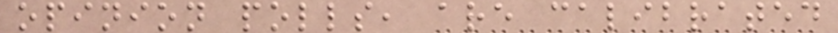opinion polls, are calibrated
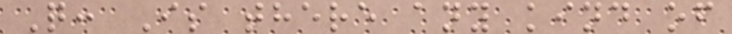Q: Is there any kind of
